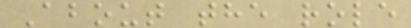About the role
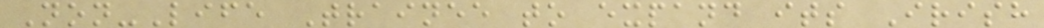Non-Life Trainee to expand its Irish
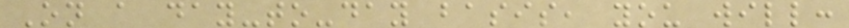On a day-to-day basis, you will:
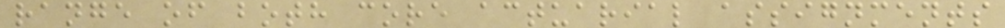range of both core actuarial assignments
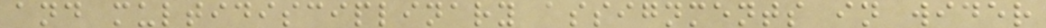and multidisciplinary assignments in wider
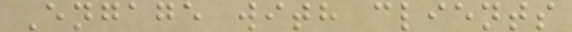Engage with clients
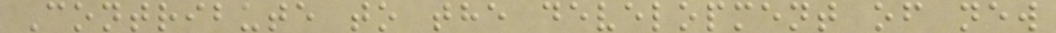Contribute to the development of new
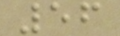56
